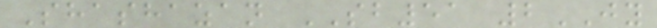Shashazan SB51 2JY
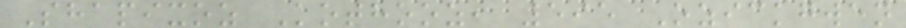Shapixoz Kothooz, 595 Ozickgwen
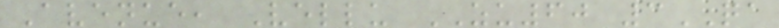Avenue, Vellu ZU60 3QA
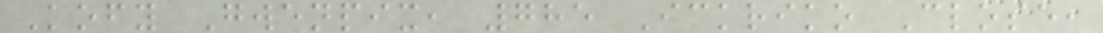Kofy Gwenpix, 785 Ickriko Close,
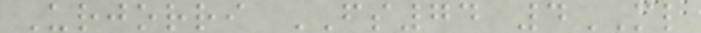Urjorri FS74 4ML
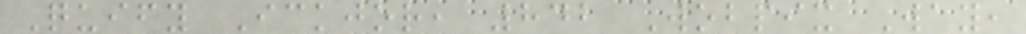Quify Ickjor, 842 Wobpix Way,
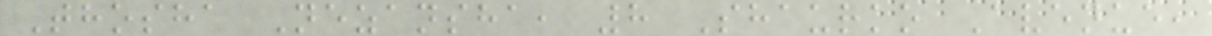Thosha Nezansha, 8 Shaurko Avenue,
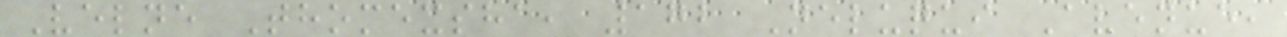Velne Thomexsha, 172 Neluqui Avenue,
